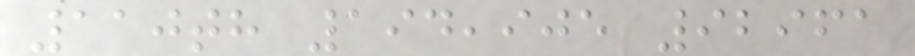110th 194,905 92961
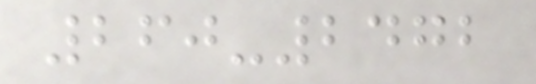260-2472
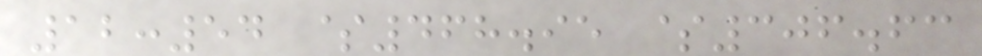12:54 $468.95 $306.63
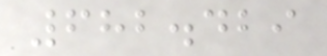682.429
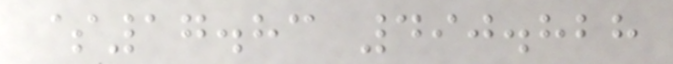$17.83 490.828
